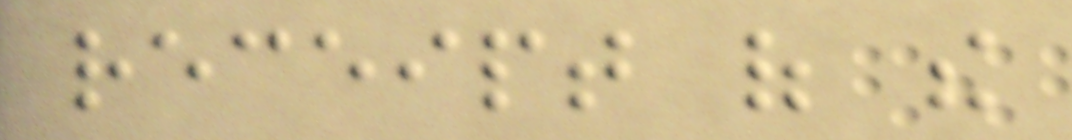receipt of the
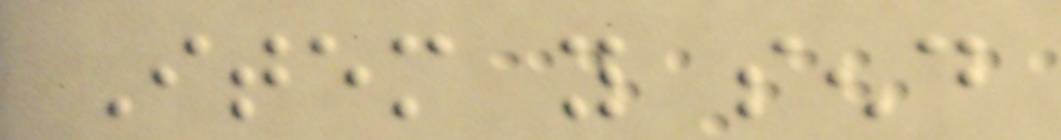Item you send
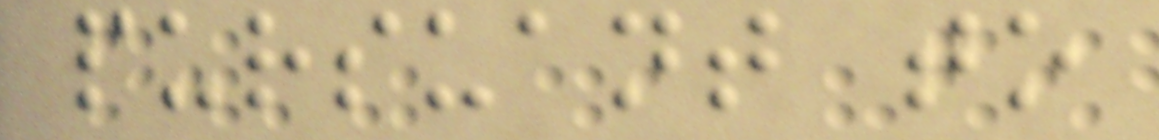pursuant to
